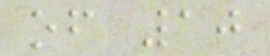of 10
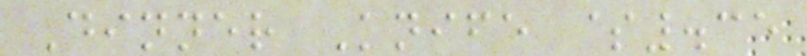Dinner Knife $.35
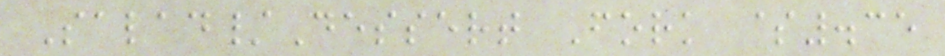Salad/Dessert Fork $.35
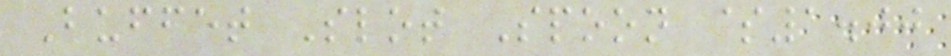Buffet Slot Spoon $1.00
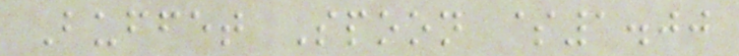Buffet Spoon $1.00
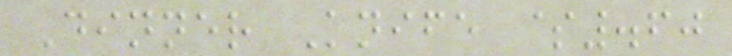Dinner Knife $.60
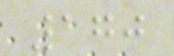170
